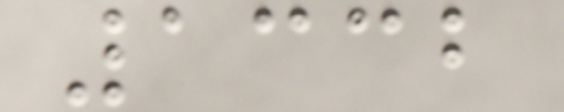1332
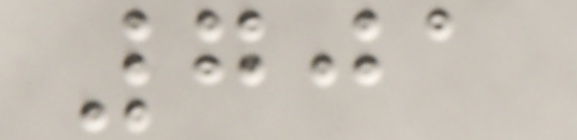701
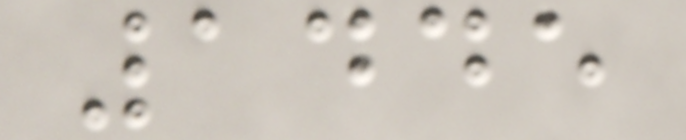1445
